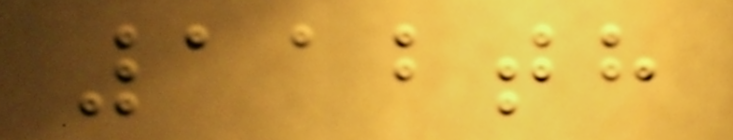112th
